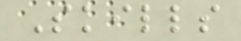Skills
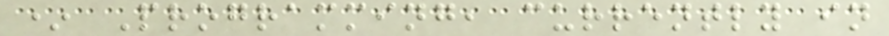* Programming, currently in
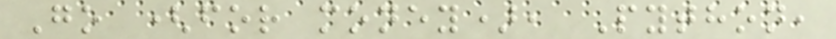Go (for money), Python,
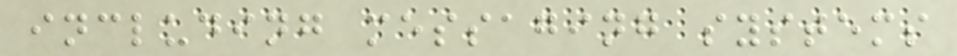including messaging systems
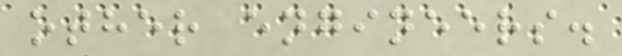other engineers.
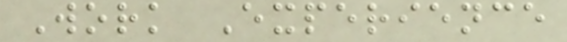Work Experience
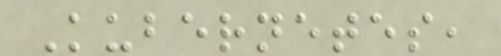Kubernetes,
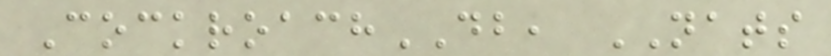CockroachDB, NATS
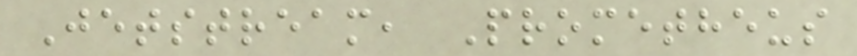Jetstream, Prometheus
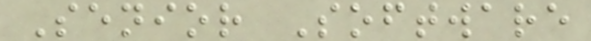Senior Software
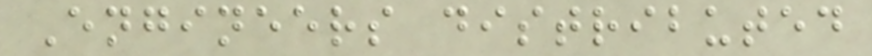Engineers distributed
